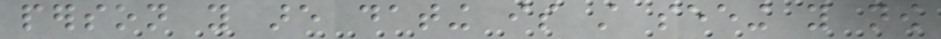person you are dating is still seeing you now
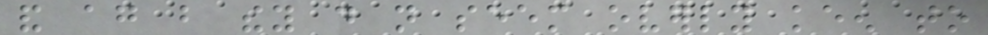and again but they do not seem overly keen to
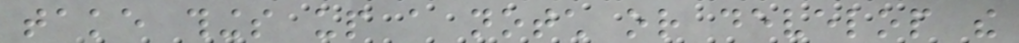take things up a notch or develop the
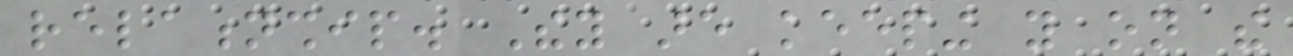relationship. They are keeping you on the
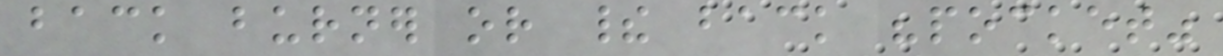back burner or their back "pocket"
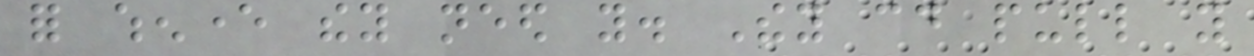for whenever they need you. They could pull you
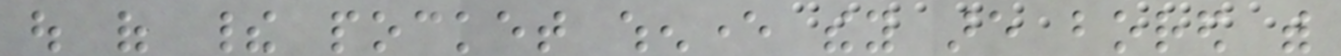out of their pocket whenever they are bored with
